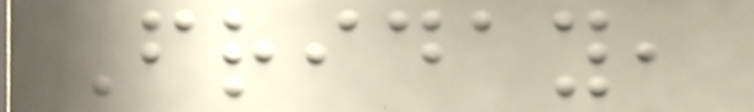Friday,
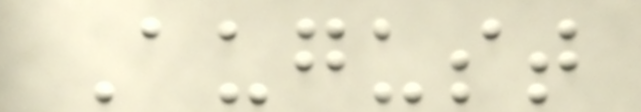August
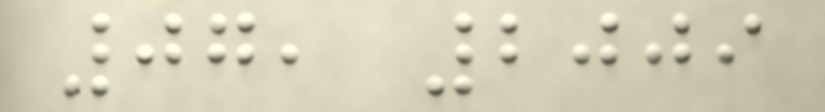07, 2009
